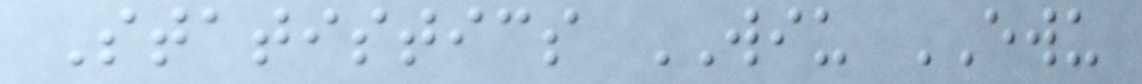Statistics WIU EWU
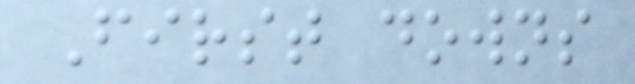First downs
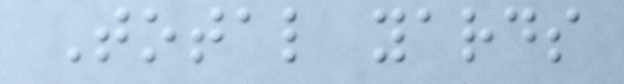Total yards
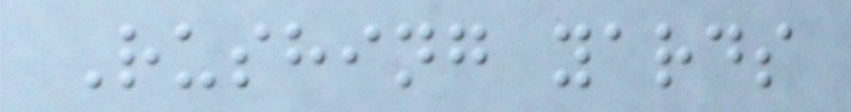Rushing yards
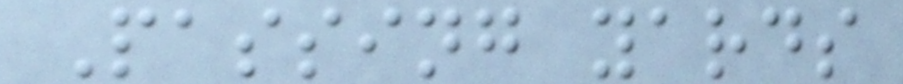Passing yards
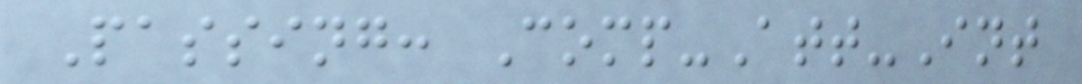Passing: Comp-Att-Int
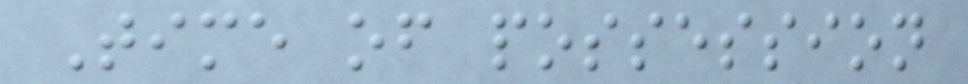Time of possession
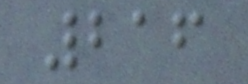216
